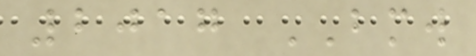2017 BMW
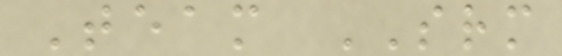Team SRM
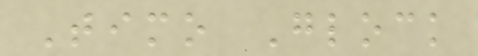Timo Glock
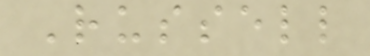Russell
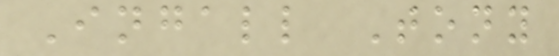Ingall Tony
